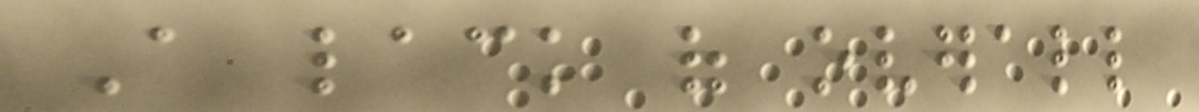A lack of overall
